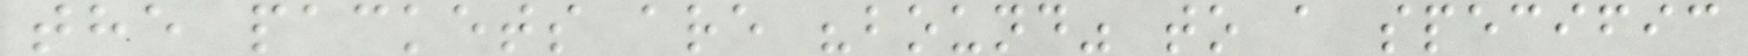the packets are "bound" to a specific
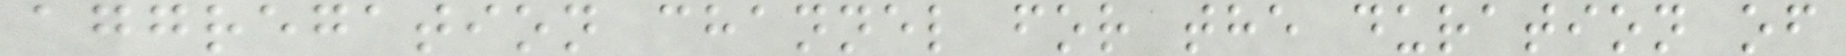aggregation channel for the duration of
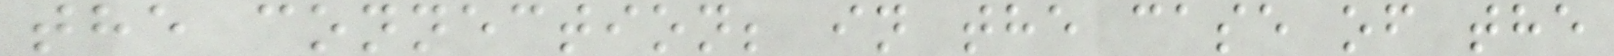the connection; in the case of the
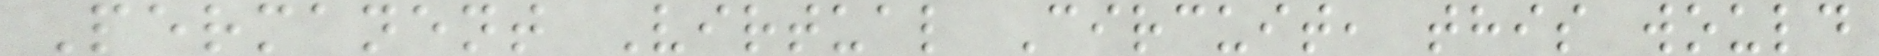Permanent Virtual Circuit, this would
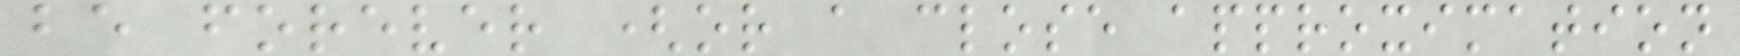be forever (or a close approximation
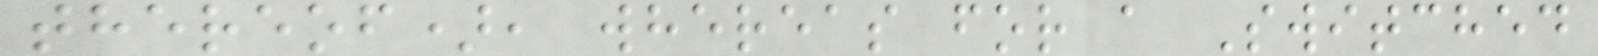thereof), whereas for a Switched
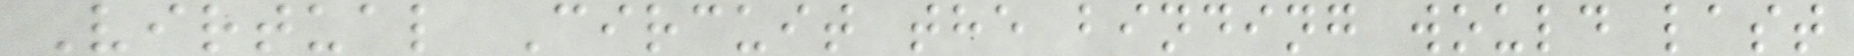Virtual Circuit the binding would last
